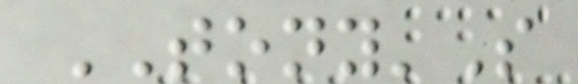TONY'S
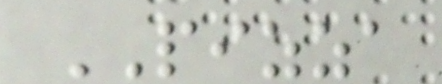PIZZA
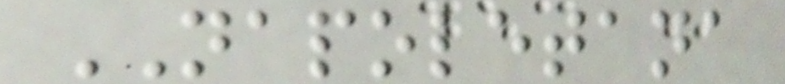NAPOLETANA
